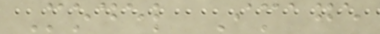Model Image
